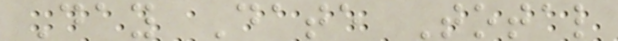Day Date Total
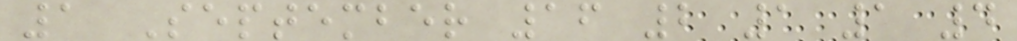1 September 16 2 1 1 4
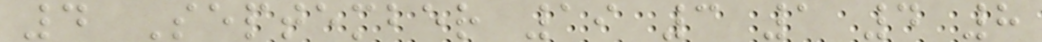4 September 19 3 1 4 8
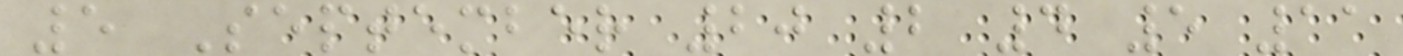5 September 20 2 4 5 11
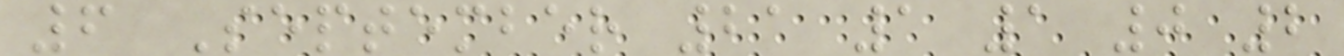6 September 21 1 1 0 2
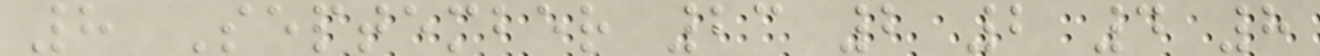8 September 23 2 2 4 8
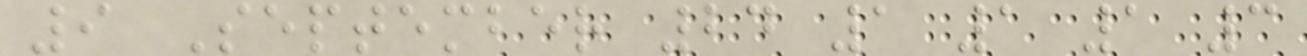9 September 24 1 1 1 3
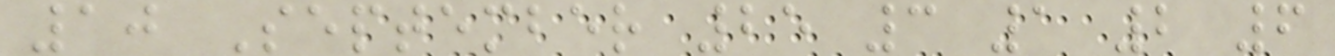10 September 25 3 1 2 6
